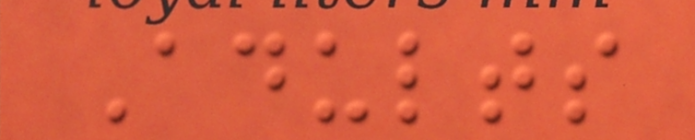Adults
